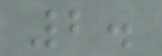2.
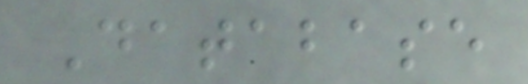Database
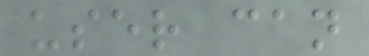user can
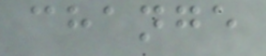change
